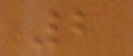2
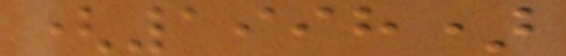(1998)
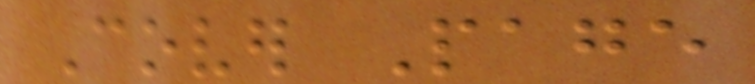Cover Page
